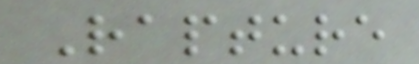Rapture
